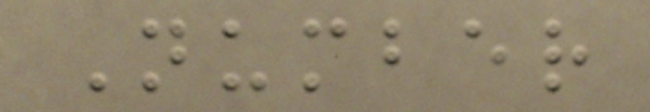Number
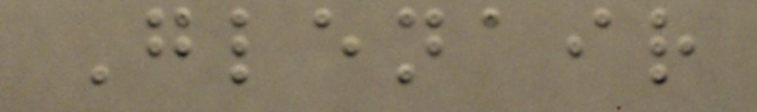Glenair
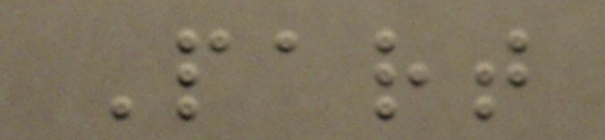Part
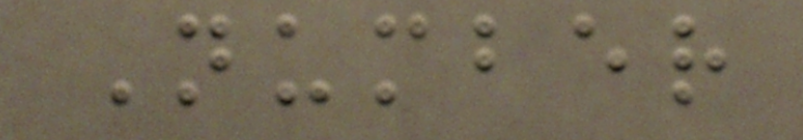Number
